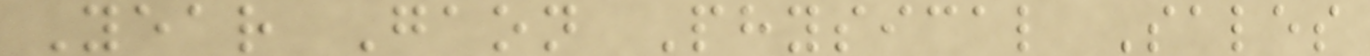Year Gaon Physical Sales
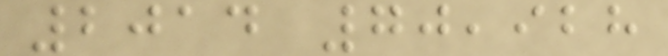2014 70,928
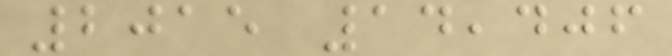2015 14,406
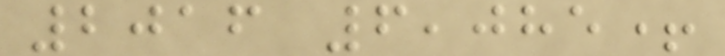2016 6,085+
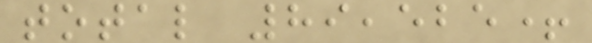total 89,525+
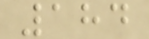184
